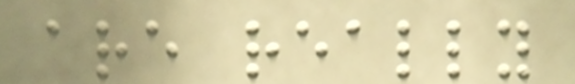are really
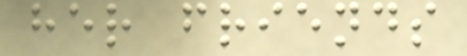her friends
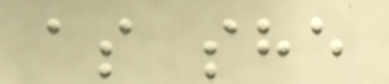as she
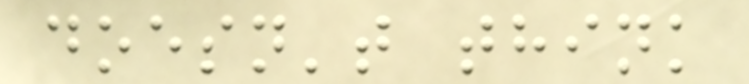doesn't think
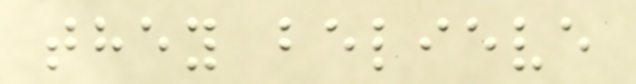they believe
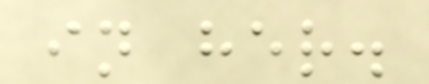in her.
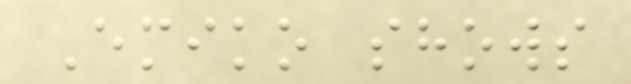Emiko shows
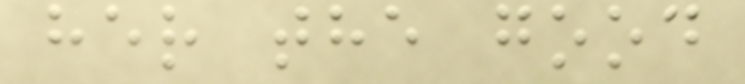her the good
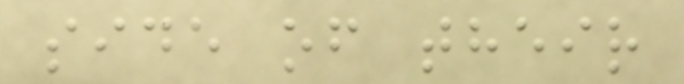side of their
